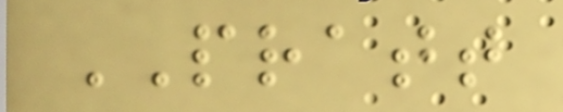PRATT
